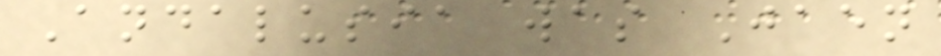Andalusia was Jaen
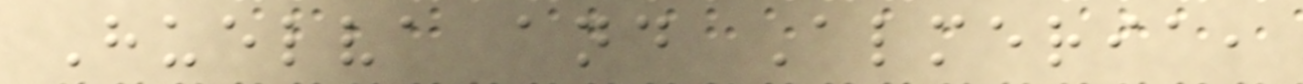Huelva and Almeria,
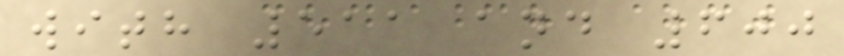with 511 and 600
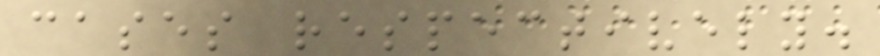cases respectively.
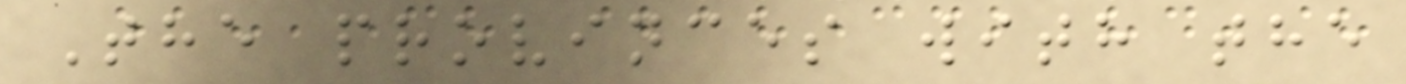The provinces with the
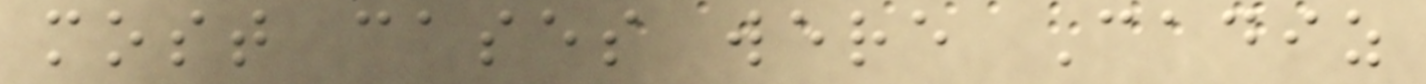most cases were Cadiz
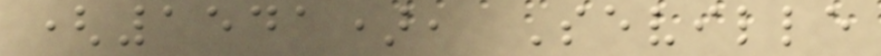(1541), Seville
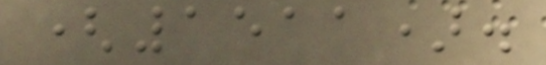(1511).
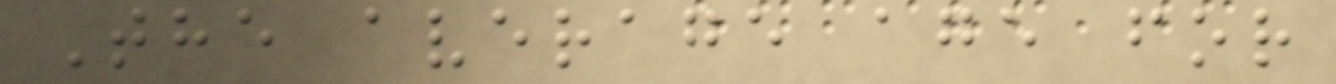The average age for
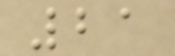21
